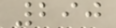290
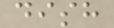dish
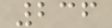236
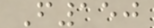F150
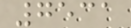7531
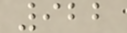922
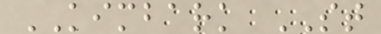KIMBARK ST
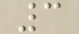3
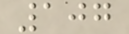107
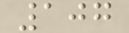107
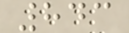843
